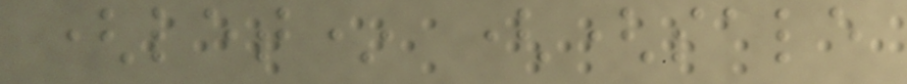(let* ((sale
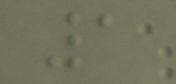1
